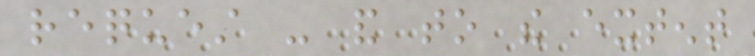request - and to the extent
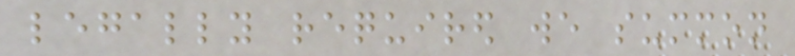legally required we summon
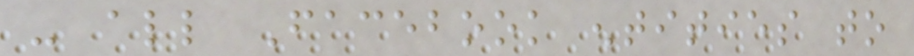- all Facebook entities to
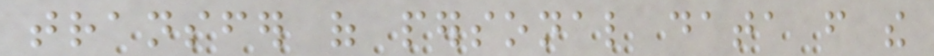transfer of personal data from the
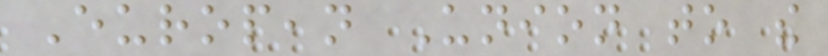European Union to the
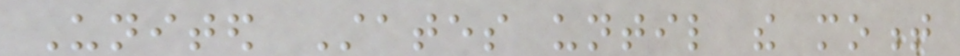United States until the moment
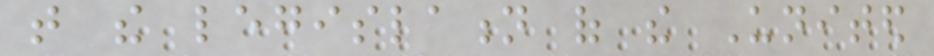that the legislation of the United
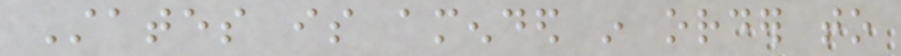States is amended in order to
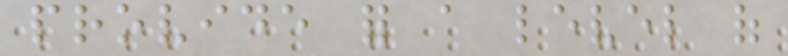provide for a level of
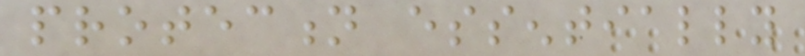protection essentially
